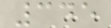345
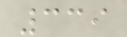339
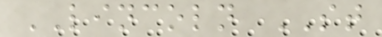LINCOLN ST
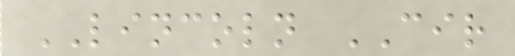LINCOLN CIR
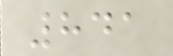841
